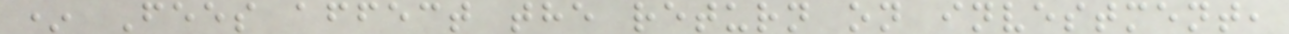* Fees affect the return on investment,
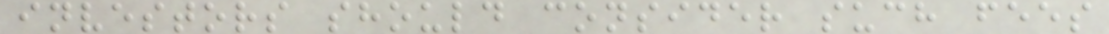investors should consider such fees
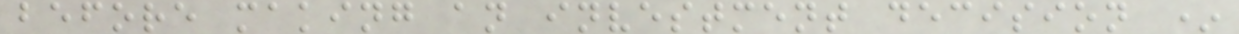before making an investment decision *
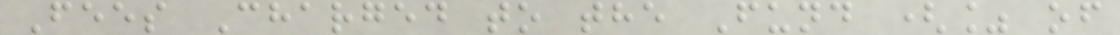Fees Charged to the Fund (% of
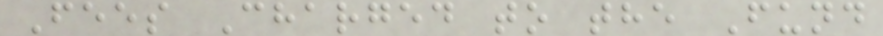Fees Charged to the Fund
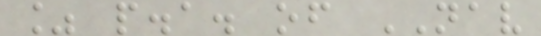% p.a. of NAV
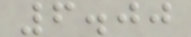6.00
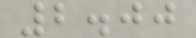2.00
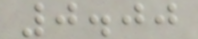0.00
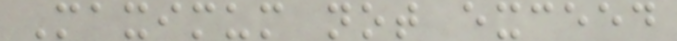Maximum not exceed
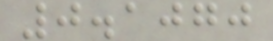0.1070
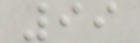99
